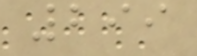299
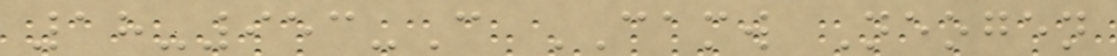18-953-C CAMW Neogen
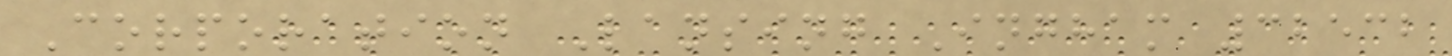Corporation Lansing Ingham 32532
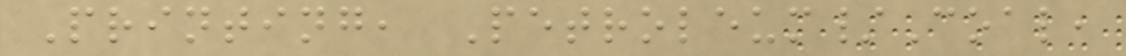Printing, Petroleum/Coal,
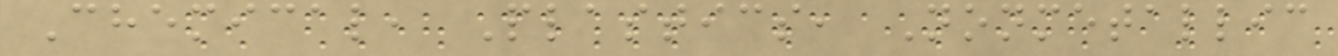Chemical, Plastics, Nonmetallic
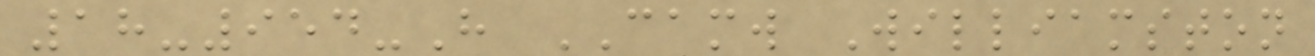18-954-H CAMW Williamston
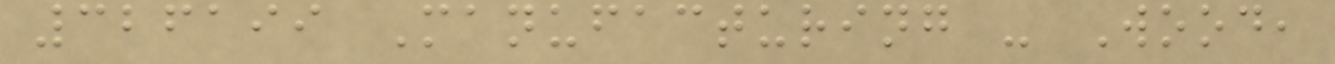326199 Manufacturing - Wood,
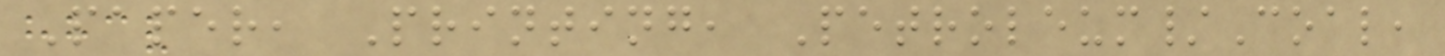Paper, Printing, Petroleum/Coal,
